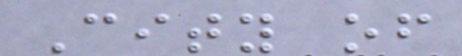City of
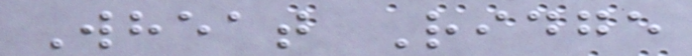Wheat Ridge
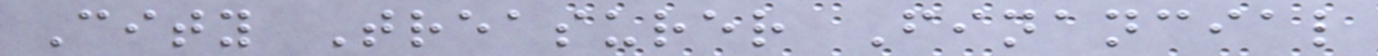City Treasurer Financial
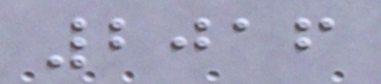2016
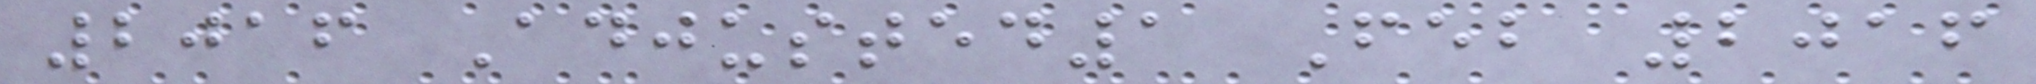2016 Adjusted1 Feb 2016
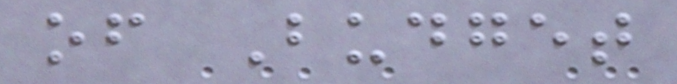of Budget
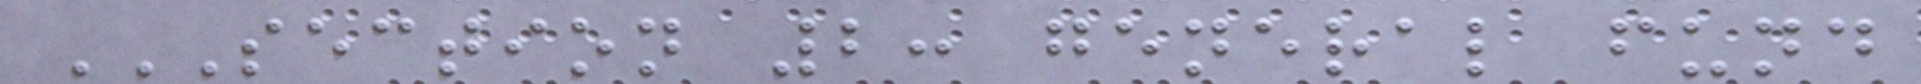SECTION 2: GENERAL FUND
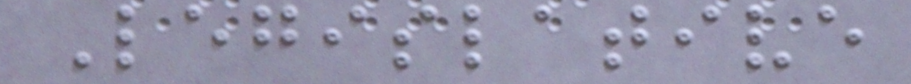Legislative
